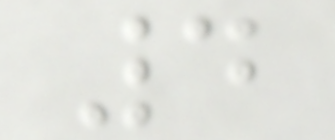4
